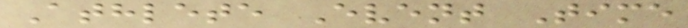Athlete Event Time
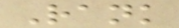Rank
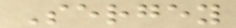Sergey
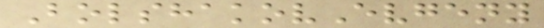BolshakovEvgeny
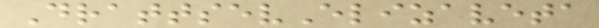DrattsevElizaveta
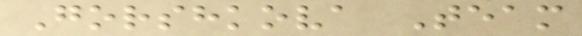Gorshkova Team
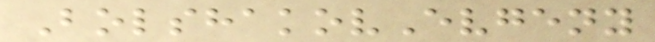BolshakovEvgeny
